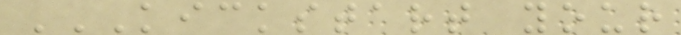KICKSTART YOUR
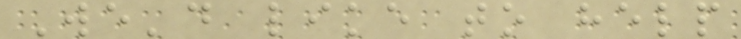We'd like to help
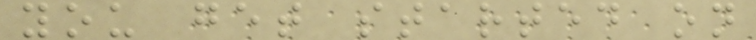you get started on
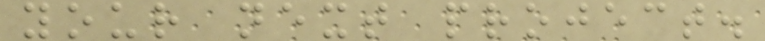your next project.
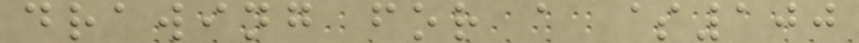drawing for a $100
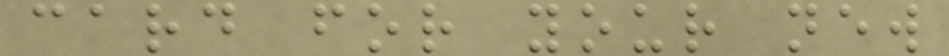card for your new
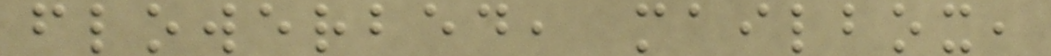flowerbed, mailbox,
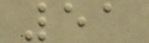51
